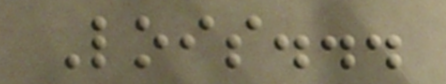Lois...
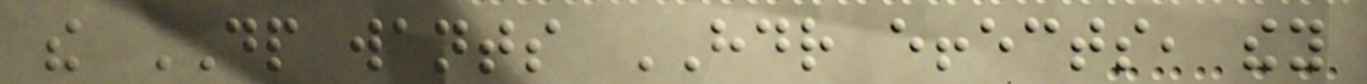the DP wants HDR effects, they
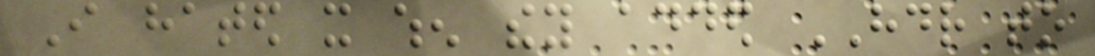I hated it when they added HDR to
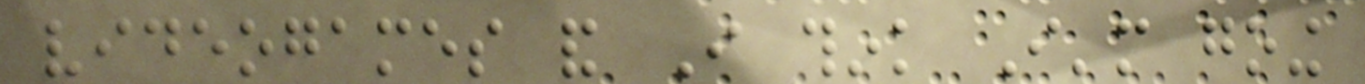videogames and I think I'm going
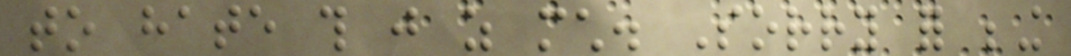to hate this just as much. Sorry for being
